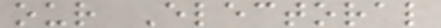our Electoral
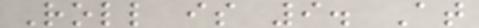Roll is 9. At
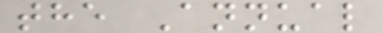the Annual
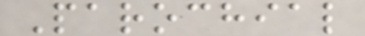Parochial
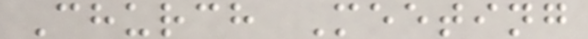Church Meeting
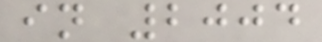in 2004
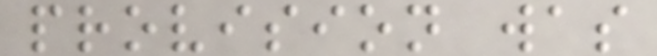provision was
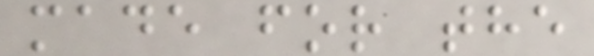made for the
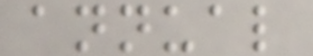annual
